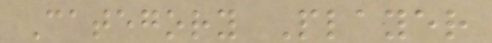Category Player
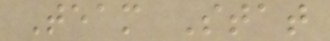Team Stat
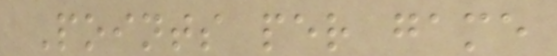Points per game
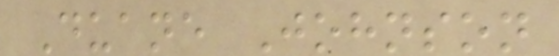Duane Johnson
